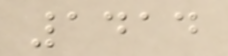1414
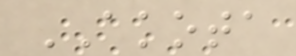AKOTA
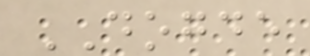DOGDE
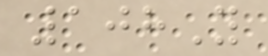108Y
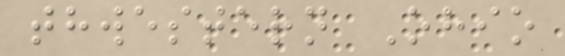thwestern Ohio
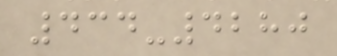434-4280
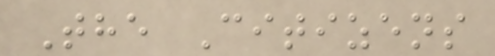The Citizens
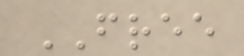FREE
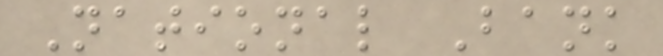National Bank
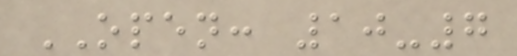OPEN: 10-7
